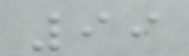99
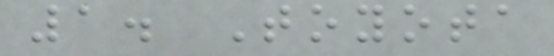1. Toyota
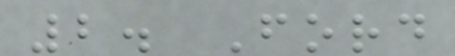2. Ford
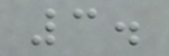3.
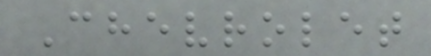Chevrolet
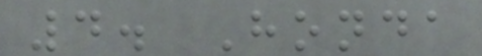4. Honda
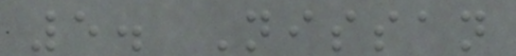5. Nissan
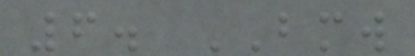6. BMW
